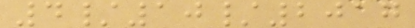4/10/2017
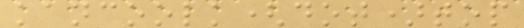kancoolk(dot)top
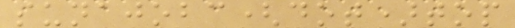sunajobc(dot)top
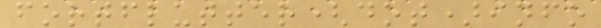fortflutter(dot)info
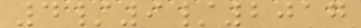4/9/2017
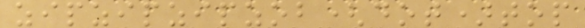zipzipzipzob(dot)top
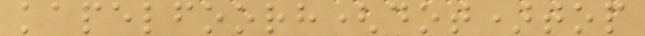kapelfoorh(dot)top
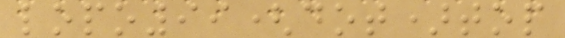lopo99(dot)top
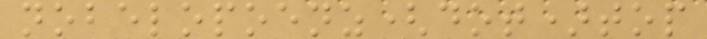nobelopoenz(dot)top
